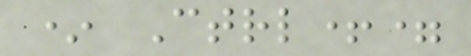* Ctrl+=
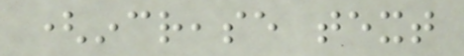(increase text
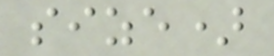size)
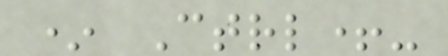* Ctrl+-
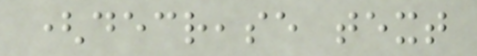(decrease text
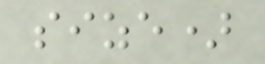size)
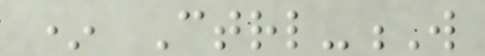* Ctrl-W
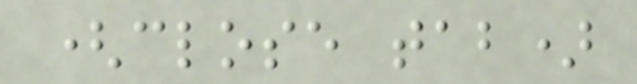(close tab)
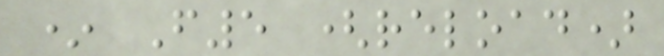* F5 (reload)
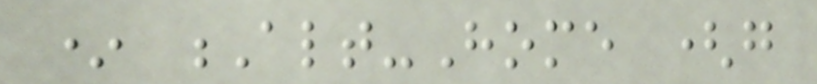* Alt-Home (go
